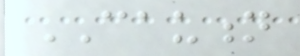CAUTION
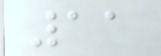11
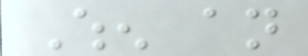When an
